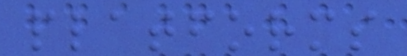platforms
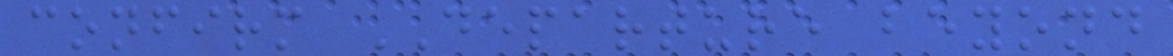confirm DEPARTURE beyond
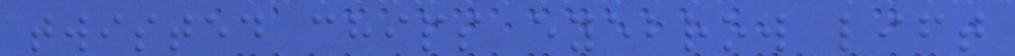twisted chips eyebrow lift
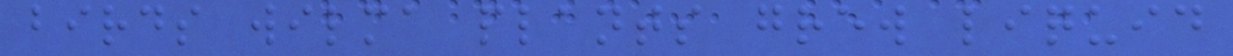birds wilma plants grew liquid
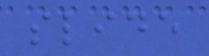slide
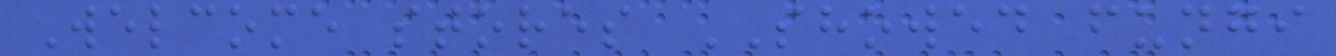Welcome stores SHOWED fungi
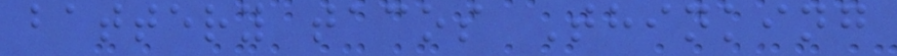battery tacos Thinking
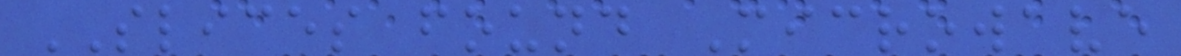SLICES found Microwave
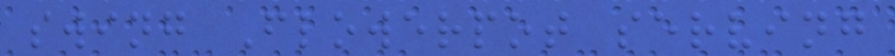swing Flowerpot serving
